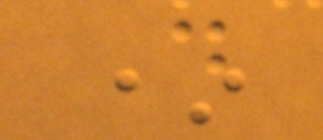*
